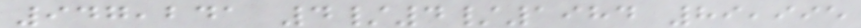947,241 4/4/1984 89,995
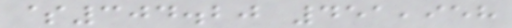$304.20 451,958
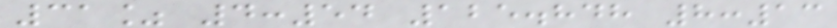31% 4:54 125.848 8:13
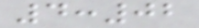4:02
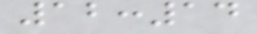12:14
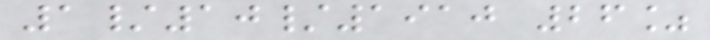1/10/1910 26%
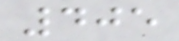405
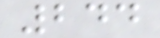244
